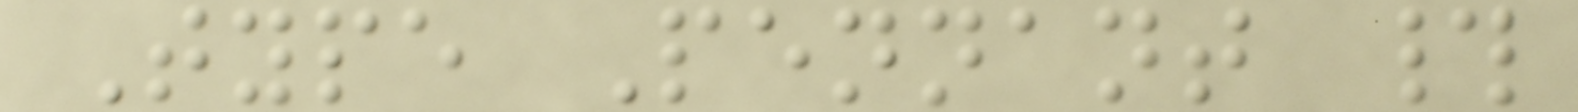Type Pennant #
